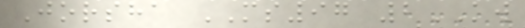Jorsha MS97 2KW
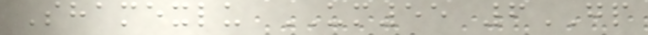Shamexlu UM55 6GP
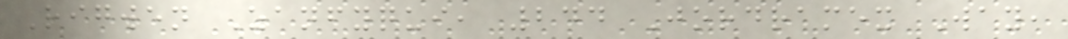Rigwen Zanfyqui, 244 Jordramex Way,
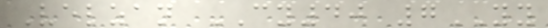Velzan CY40 7YY
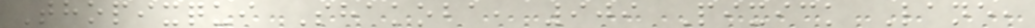Thopixqui Shakoba, 909 Pixick Lane,
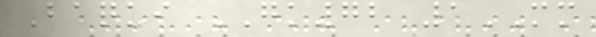Baqui GK72 1MM
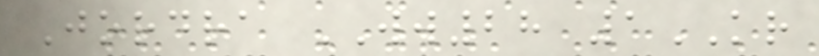Jordra WW28 1KR
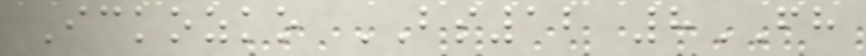Ickozko BS12 8FH
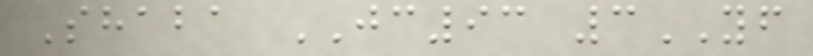Shaba JC93 3YF
